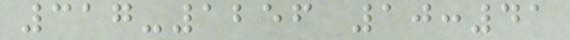317-1256 10:41
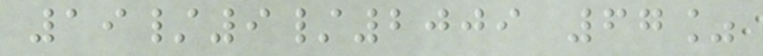19/9/2009 67%
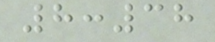8:38
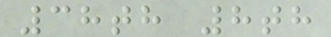38th 8th
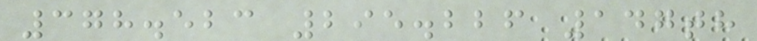378.523 295.226 147th
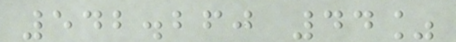542.260 44%
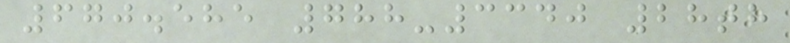670.585 788-3340 28th
